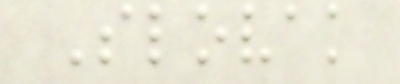Slovak
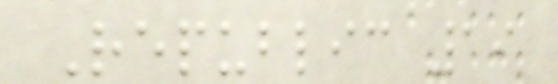Republic 19
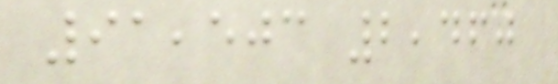91,503 2,460
